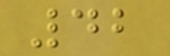42
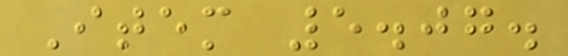Item 5.07.
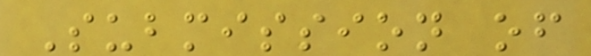Submission of
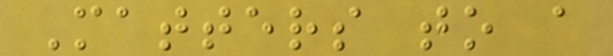Matters to a
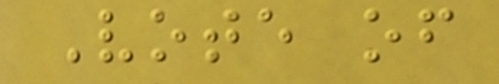Vote of
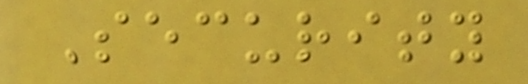Security
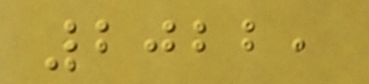2022,
